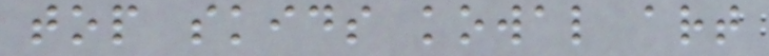top skids kowal art
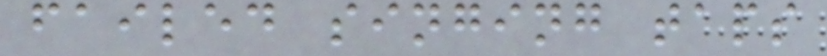failed singing taps
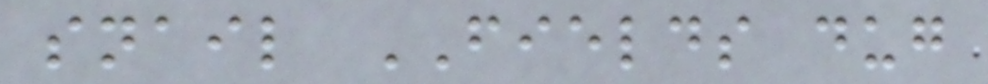snail FIELDS dug
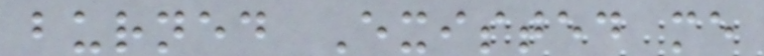burned Existed me
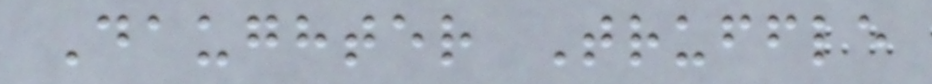Daughter Truffle
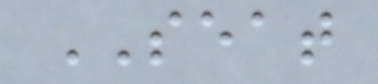SEAT
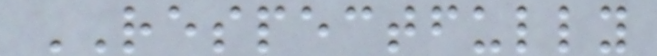RESPECTFULLY
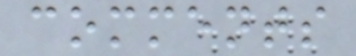comments
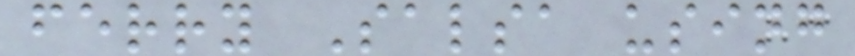ferry Salsa using
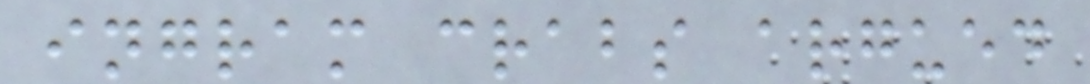ingram crabs argued
